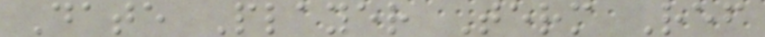Date Player Term Ref
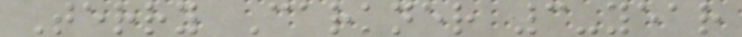Terry Carkner 3-year
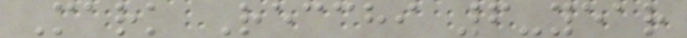Mark Recchi 6-year
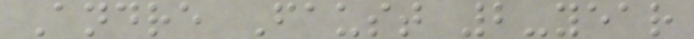Andre Faust 2-year
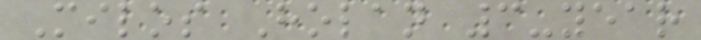Milos Holan 3-year
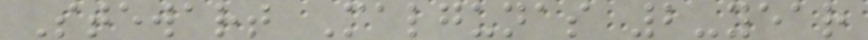Stewart Malgunas 2-year
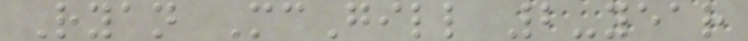Ryan McGill 2-year
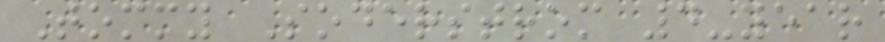Tommy Soderstrom 4-year
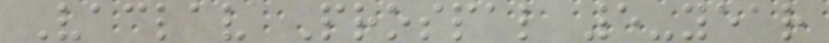Vaclav Prospal 5-year
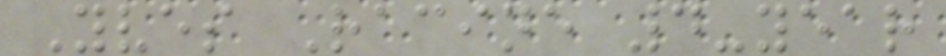Yves Racine 4-year
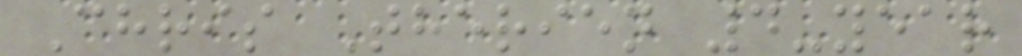Chris Therien 4-year
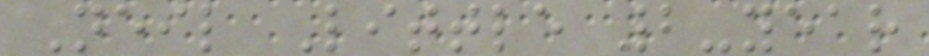Neil Little 2-year
